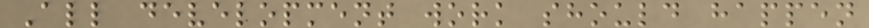All development work should happen
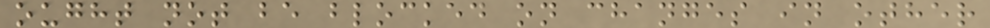ought not be blocked on changes in other
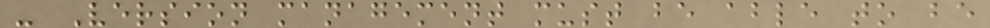- Version management must be able to be
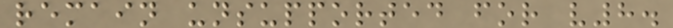remain unsupported for v8.
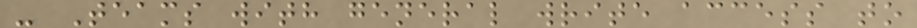- Teams with general write access to
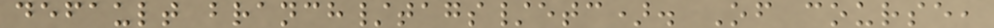default branch/tags/etc). Of course,
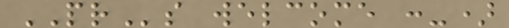PRs welcome :-)
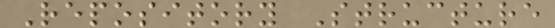Repository Structure
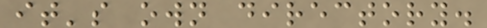it's own directory.
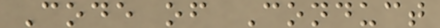Code of Conduct
